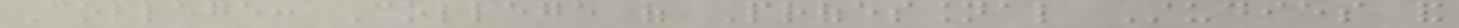College: College of Professional Studies and
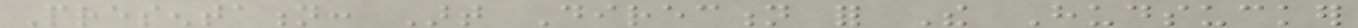Presentation: Art Direction for The Hudsucker
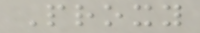Proxy
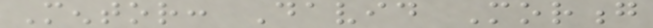Mentor: David Morong
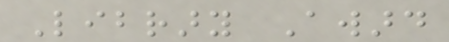Library Award
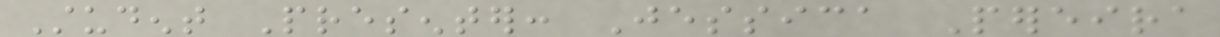Student Presenter: Jessica Pereira
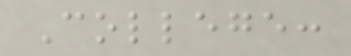College:
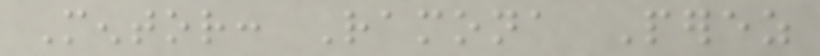Mentor: Ramona Perez
